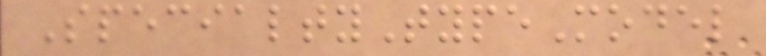SpecialtyTypeModel
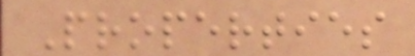Properties
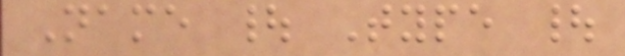Name | Type |
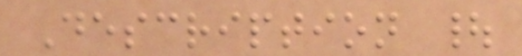Description |
